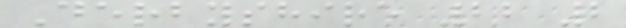Derbyshire 22 2
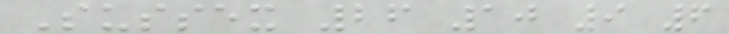Sussex 26 10 9 6
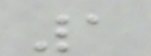1
